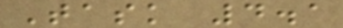Task 4.1
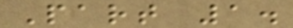Part 1.
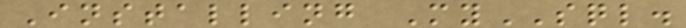Installing MySQL.
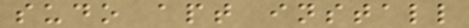sudo apt install
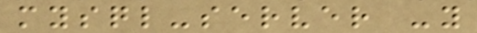mysql-server -y
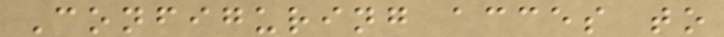Configuring acces to
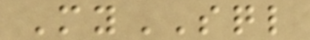MySQL
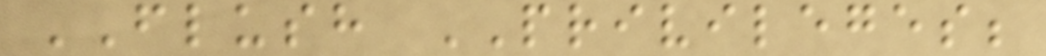FLUSH PRIVILEGES;
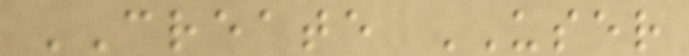CREATE USER
